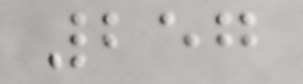257
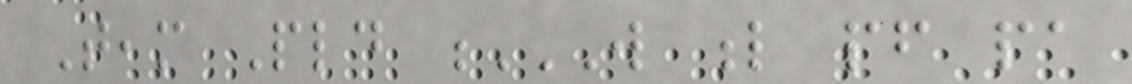Team Pld W L PF PA
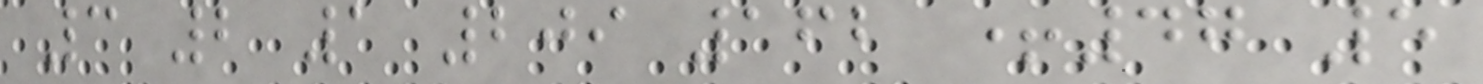3 2 1 209 162 +47 5
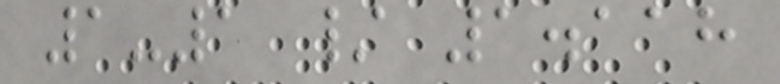1-1 / 1.118
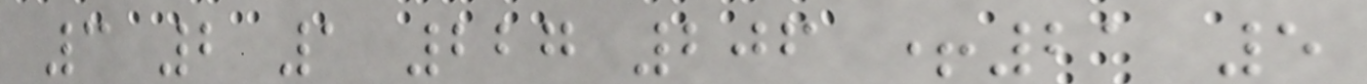3 2 1 227 206 +21 5
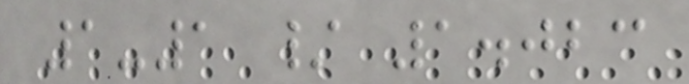1-1 / 1.023
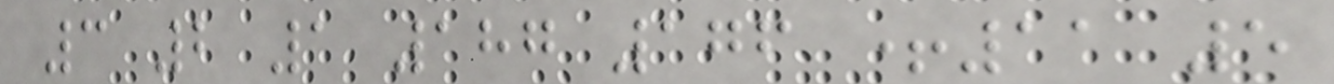3 2 1 187 176 +11 5
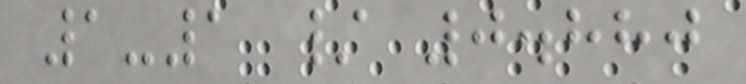1-1 / 0.880
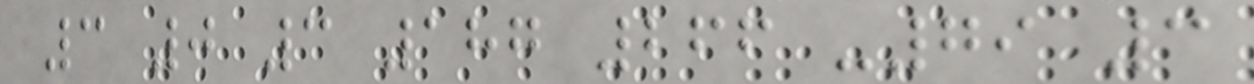3 0 3 187 266 -79 3
